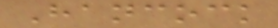Hancock
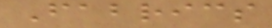Fabrics
